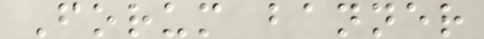Forum banner
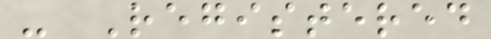- Registered
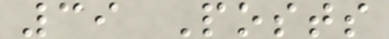39 Posts
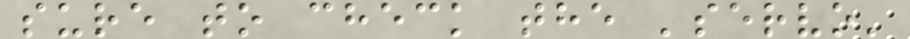sure to check the 'servo'
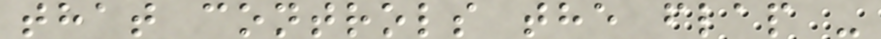that controls the flap -
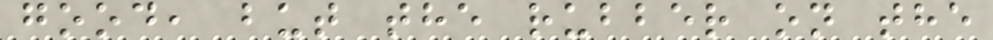good, but the rubber on the
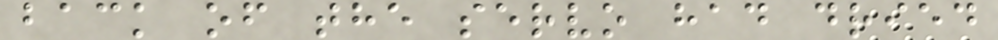back of the servo had dried
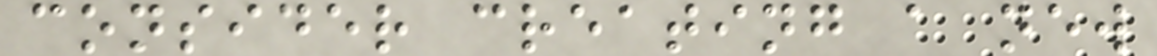consider creating a new
